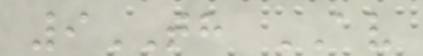9TH AV
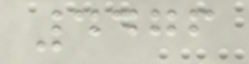4476
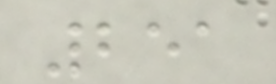251
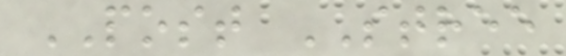POST STREE
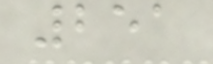251
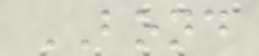BOND
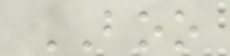BOO
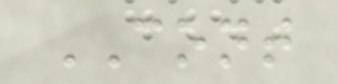CONT
